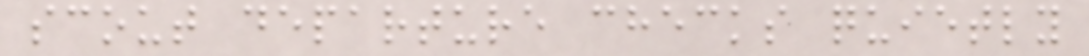scout departure checks quietly
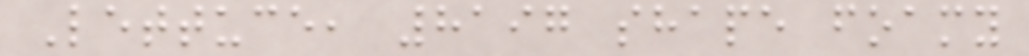Lettuce, 8197 shape foamy
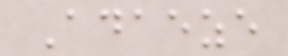Adaeze
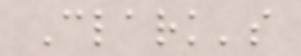Clark's
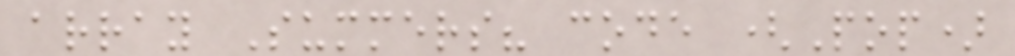array Summers? code (Pop)
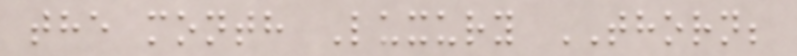the month Luxury THORN;
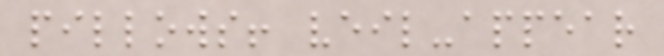pillows! veil-appear
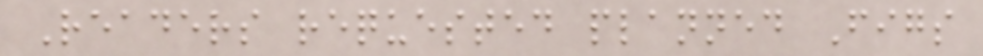Readers requested planned Figs
